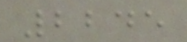2245
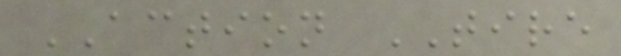ACTION TIRE
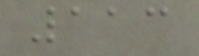113
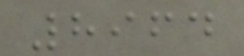8964
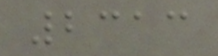2313
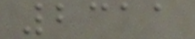2311
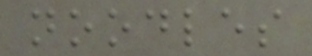noodles
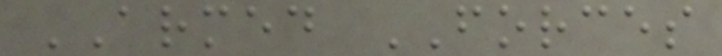ARMED FORCES
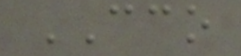CCO
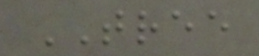TREE
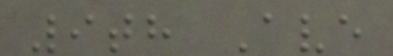9th Ave
